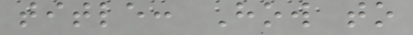title: How to
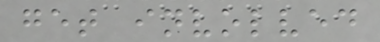get involved
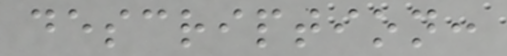description:
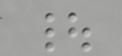|
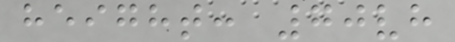height: 70vh
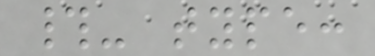#- type:
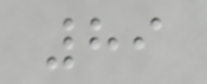89
